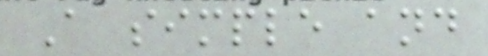A simple and
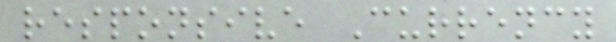responsive Currency
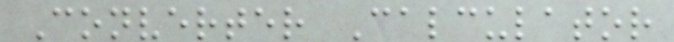Converter Calculator
